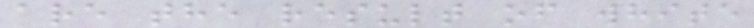are the result of white
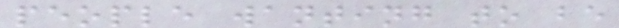people wanting to be
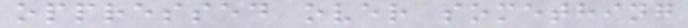oppressed over something
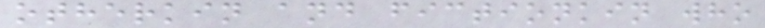otherkin and fictionkin who
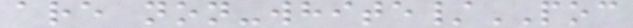are non-white/POC
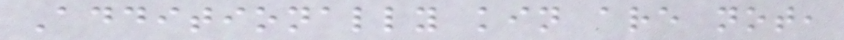Additionally kin are not,
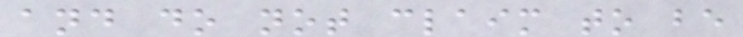and do not claim to be
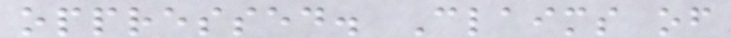oppressed. Claims of
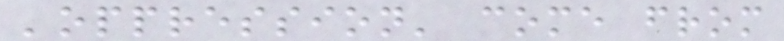'oppression' come from
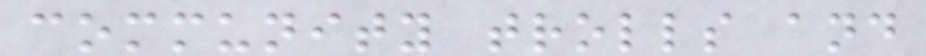community trolls and
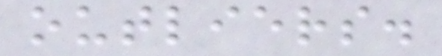outliers.
